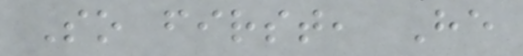So first, He
